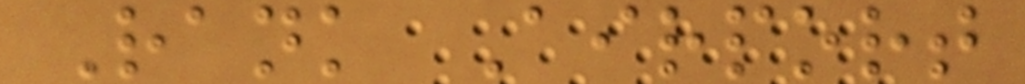Rank Airport
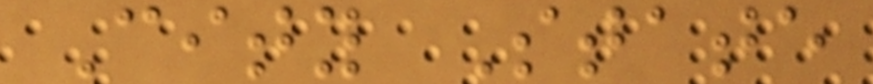City State
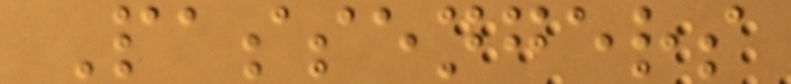Passengers
